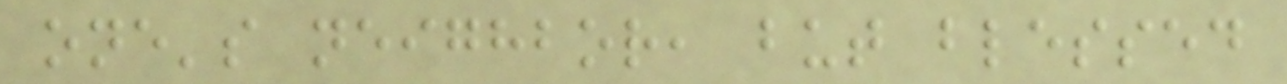one's neighbor, but blessed
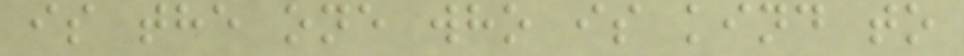is the one who is kind to
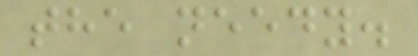the needy.
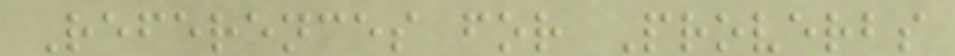References for Proverbs
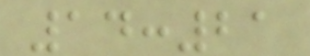14:21
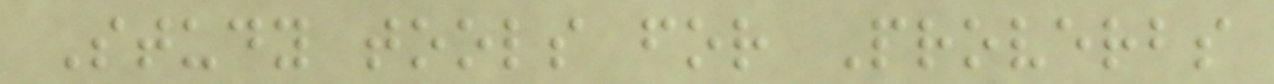Study tools for Proverbs
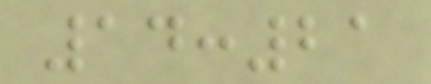14:21
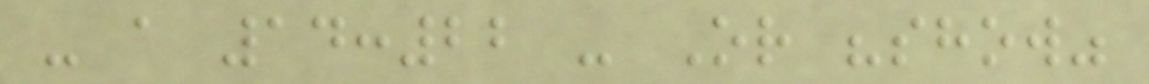- a 14:22 - Or "show"
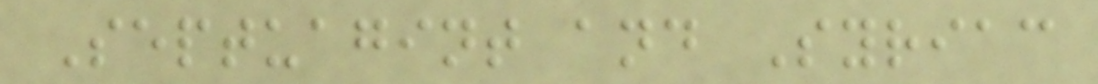Septuagint and Syriac
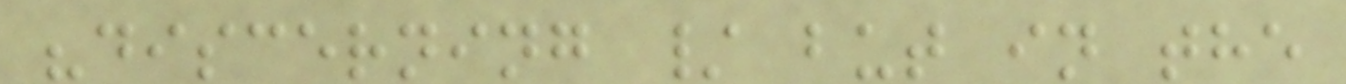"discerning / but in the
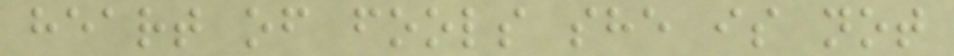heart of fools she is not
